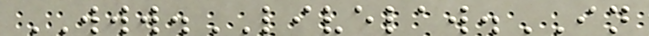WWW.LIVELAW.IN
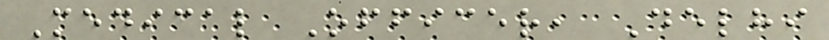Medical Officer, Delhi
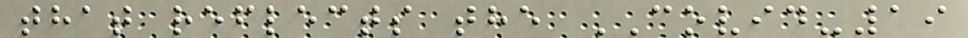that reflects the COVID-19
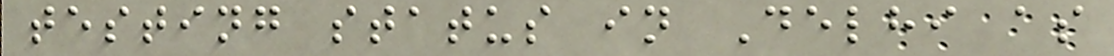testing status in Delhi as
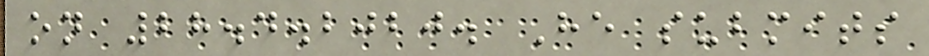on 28.4.2020. He submits
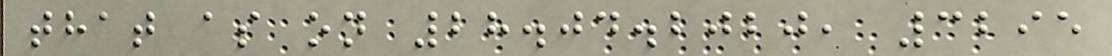that as on 28.04.2020, 3295
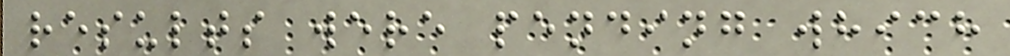results were pending which
